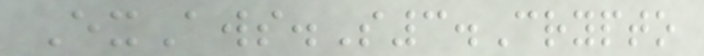ExAws.S3.Crypto
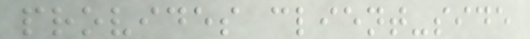provides client-side
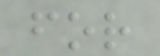for
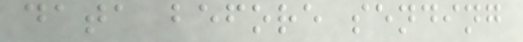data before sending
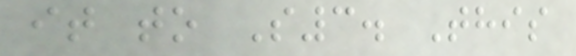it to S3. This
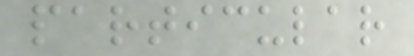particular
